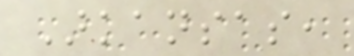Arkansas,
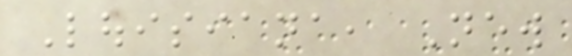Louisiana, New
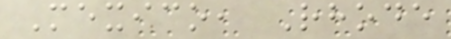Mexico, Rhode
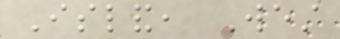Island, West
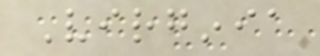Virginia
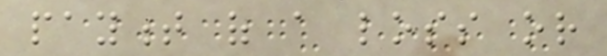payment of a loss or
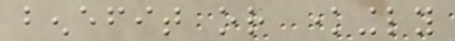benefit or knowingly
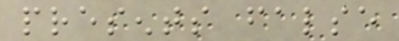presents false
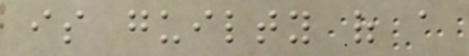is guilty of a
